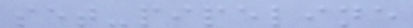set-pipeline
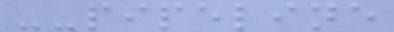--pipeline
